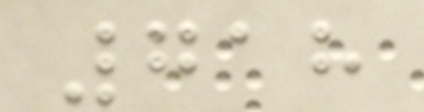718
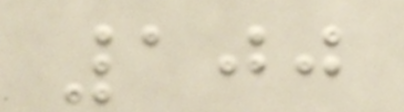100
